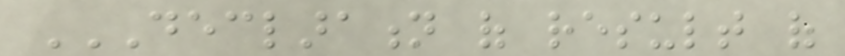DECLARATION OF RESULT OF
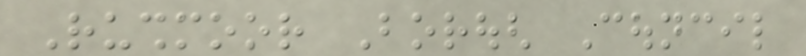Rushmoor Borough Council
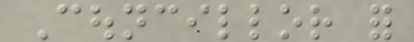Councillor for
